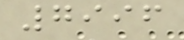7996
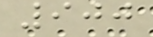900
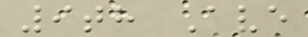9th Ave
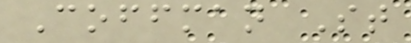Coffman St
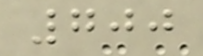700
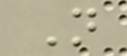N
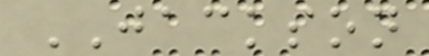JACKSON
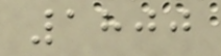1800
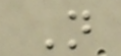N
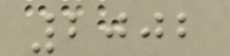2002
